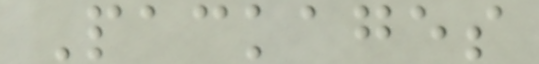Packages
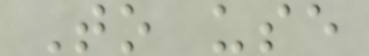To use
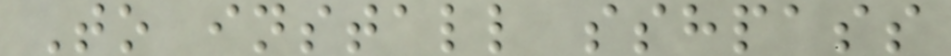To install sshpass
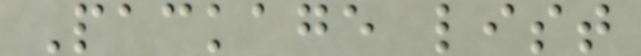Package list
